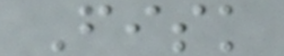Fisk
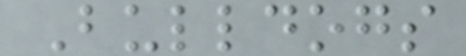Bulldogs
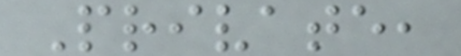Private,
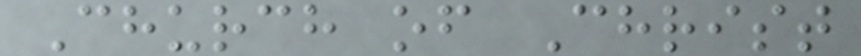Church of Christ
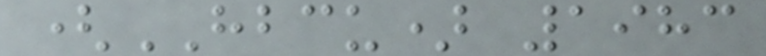(HBCU) 1983
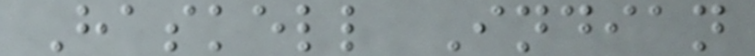Haskell Indian
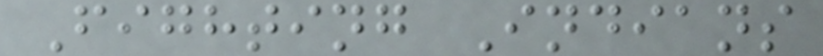Fighting Indians
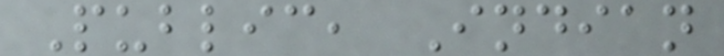Public, Indian
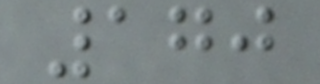170
